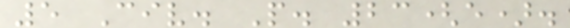5 Civ. P. 23(e).
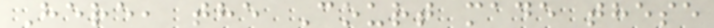Here, the Court made these
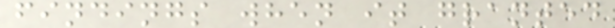findings when it granted
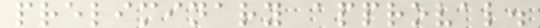preliminary approval.
